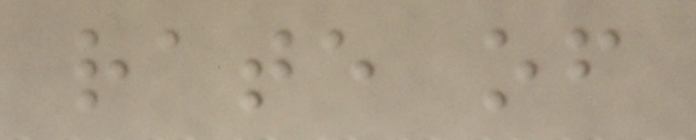rate of
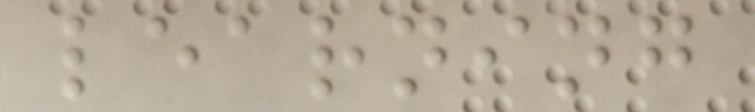learning
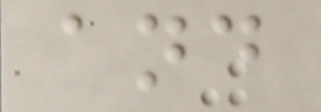and
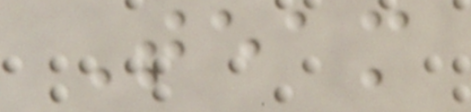Team
